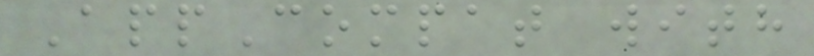AppCompat with
